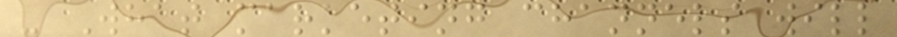- What marketing channels will
